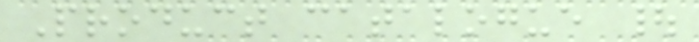Product catalogue |
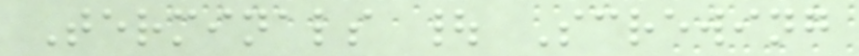Terminals | Screwing
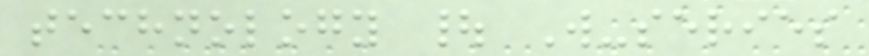technology | W-series
